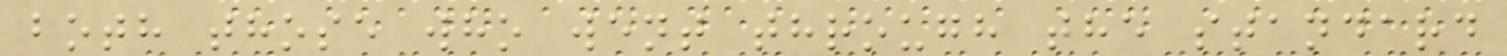both those who went through the standard
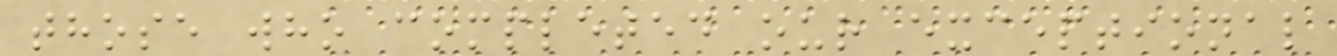those who completed our exceptional
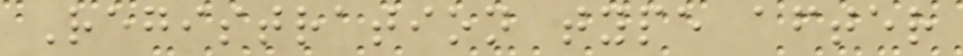Registration type after
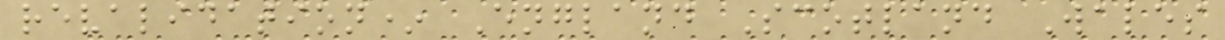revalidation* England Scotland Wales
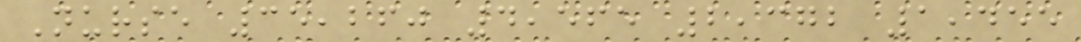Nurse 35,260 4,565 2,372 1,455
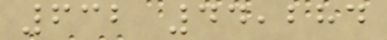632 44,284
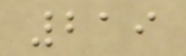219
